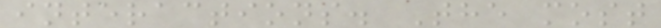interactions. The most
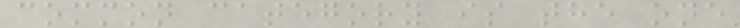common category is the one
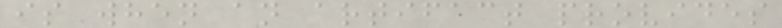is when an artifact provides
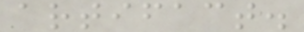artifact.
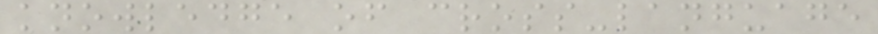knowledge of cross-language
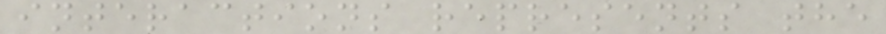interactions represents the
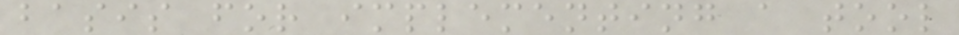basis for implementing a tool
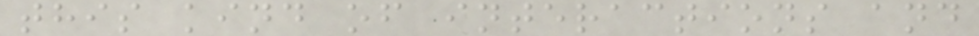this kind of interactions and
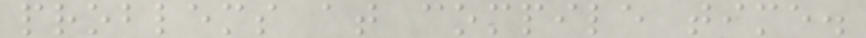problems at compile time.
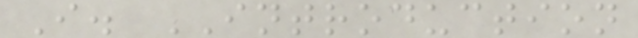I. INTRODUCTION
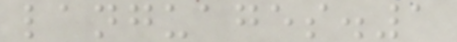languages.1
